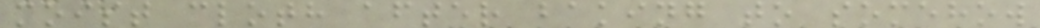moist cloth after baking to somehow
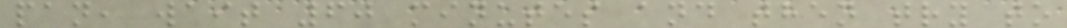pan, wait 60 minutes and then try to
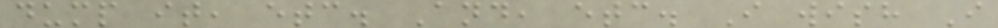dump it, etc. And, etc. I wish I
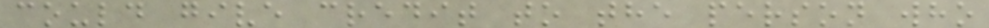could give credit to the person who
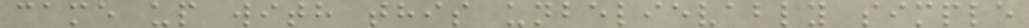came up with this unbelievably simple
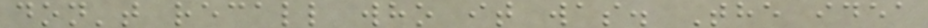don't recall who it was. The idea
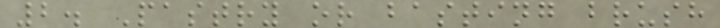2. Pastry or basting brush
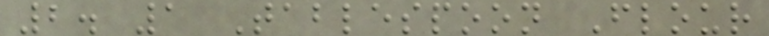2. 1 Tablespoon Flour
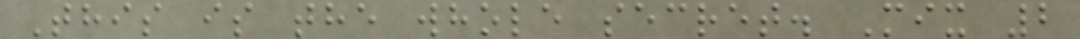This is the whole secret. Mix 2
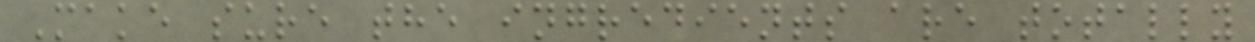Make sure the ingredients are totally
